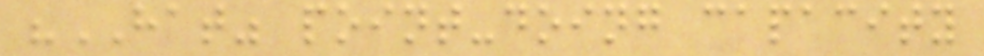"HAT" point-doing capacity
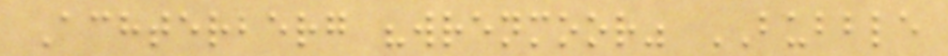Achterberg "wrenmoor" BUBBLE
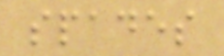spades
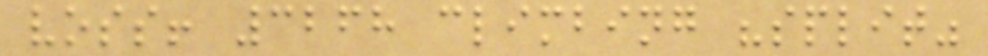voss! 3268 climbing "split"
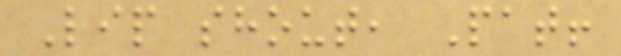Lip shout, Pat!
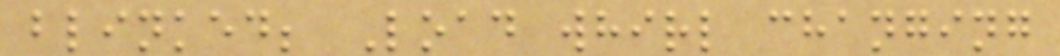blinked; Load whirl changing
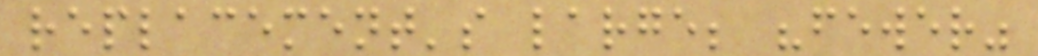replacement's large; "fewer"
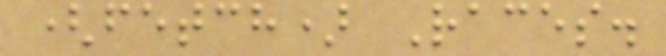(fetch) Races.
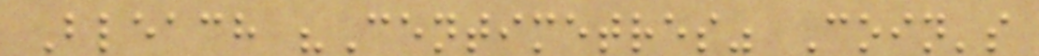Bleach "Centimetres" Coin's
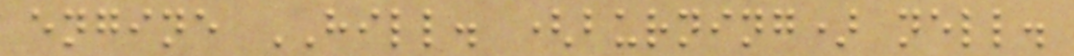engine HILL. (burning) nell.
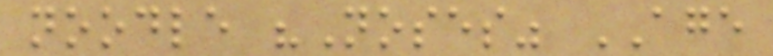noodle "Noses" AGE
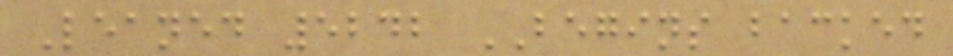Leaned 5242 BEGINS backed
